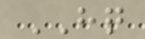HQ
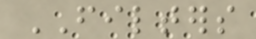FILTERS
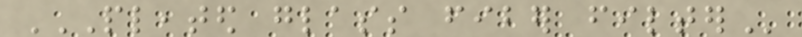PLEATED GLASS FIBER FILTER
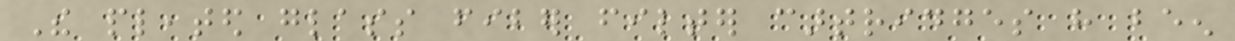The pleated glass fiber filter cartridges have been
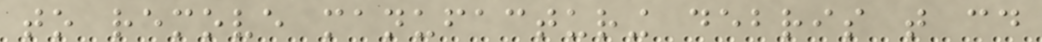to remove manufacturing debris that could
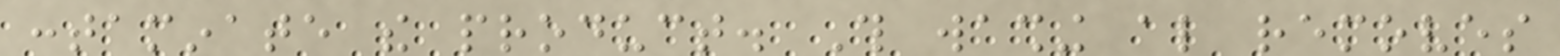contaminate the product. This washing also removes
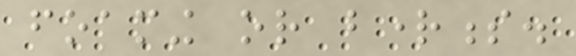foaming or brightness.
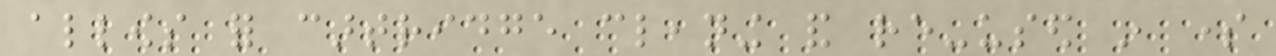allows for cartridge cleaning and re-used in some
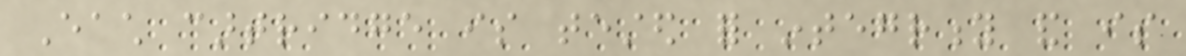Each cartridge is tested for integrity and is
